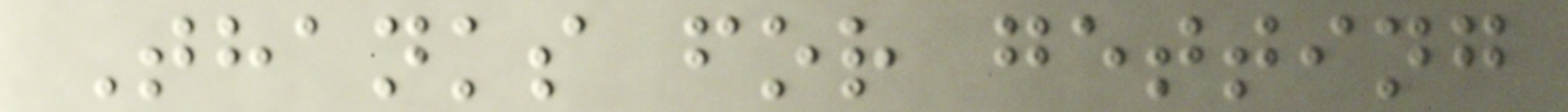Thanks for getting
